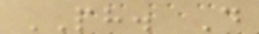PH. D
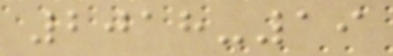2018-19
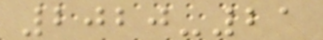2020-21
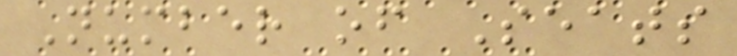Number of Seats
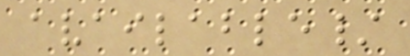available/
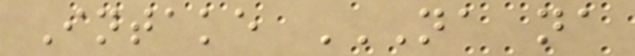Intake NA NA
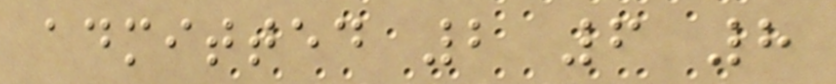admitted 2 6 8
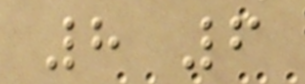8 6
